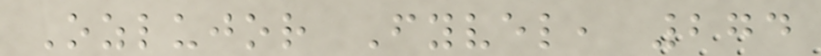Ozlujor Fyvel, 274
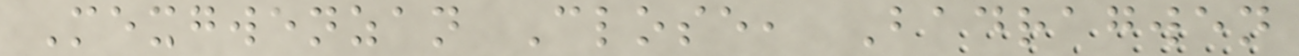Mexgwenzan Close, Badragwen
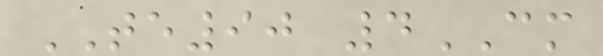TE90 4CM
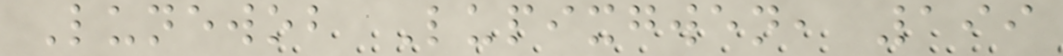Lunewob Lupixgwen, 199
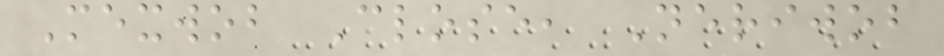Mexwob Close, Neriwob
